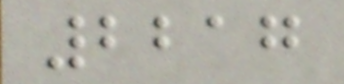2217
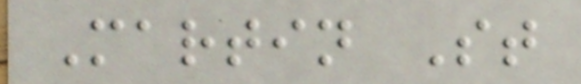Martin St
